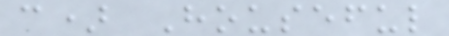c) Houseful
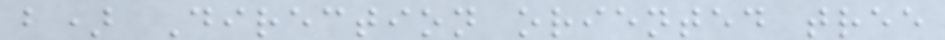b) Direction oriented tree
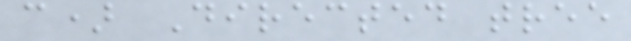c) Directed tree
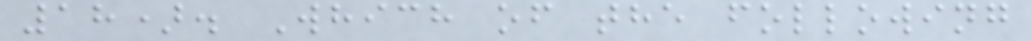18). Which of the following
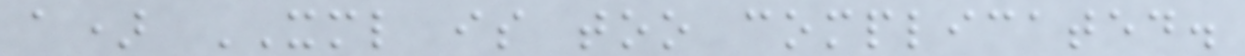a) XML is too complicated.
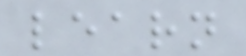learn
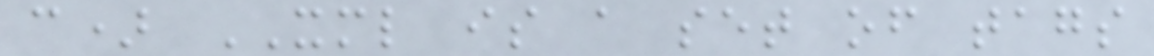c) XML is a set of tags
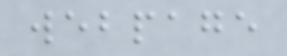webpage
